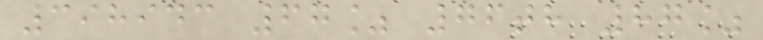398943 67% 76th 87%
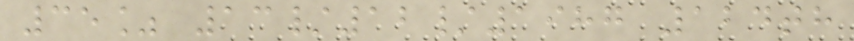35% 13/12/1987 124th
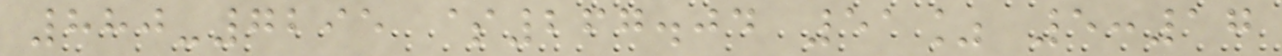880-7295 $267.04 51% 5:17
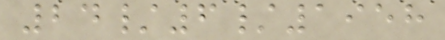24/6/1958
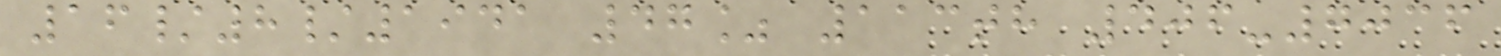16/8/1941 47% 113th 406-7036
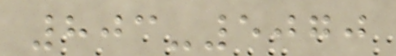803-5070
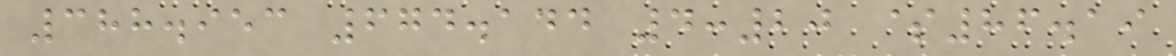388.953 674.144 4:20 $86.19
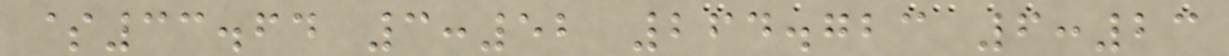$33.64 3:52 264.723 6:23
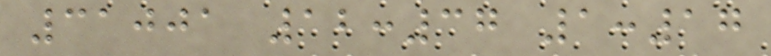31001 12:37 1:17
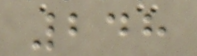248
